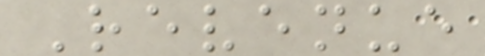Revenue
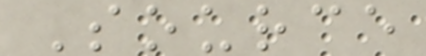Source
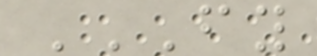FY
